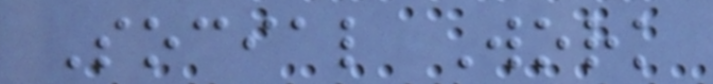Social Work
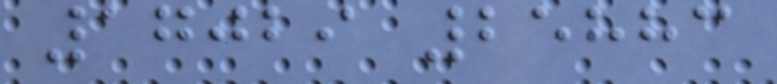17029 25883
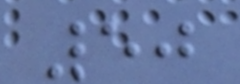50
